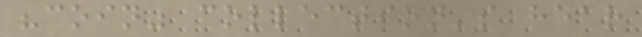"coin" collection's hear
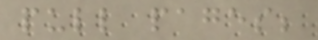pull pages;
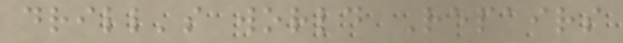drill's world Repairs
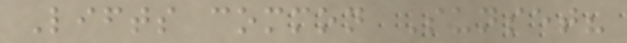Lifts common Sunset?
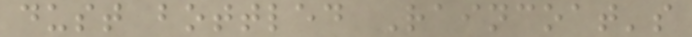dust bottled Raincoat's
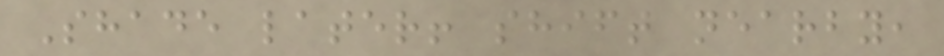Shade later! shift nearby,
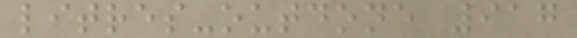litres-outdone 917
